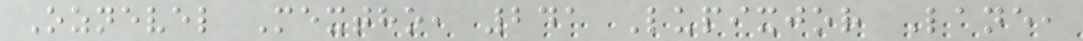Oznevel Mextho, 241 Lupixjor Lane,
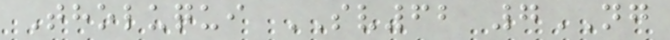Tholuqui SV62 7NG
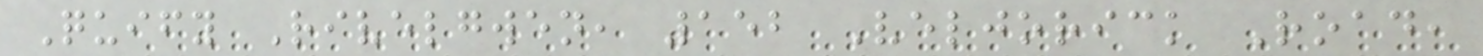Quify Rivelgwen, 152 Veljorick Road,
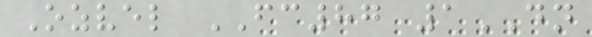Ozvel FC87 1DN
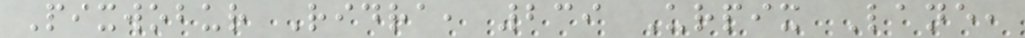Pixwobur Ridra, 239 Urpix Lane,
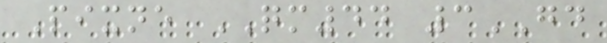Pixne QM44 3GD
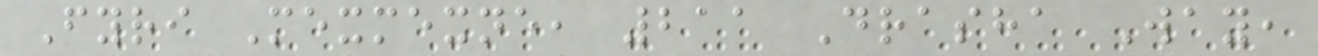Fyri Mexmexne, 211 Drasha Way,
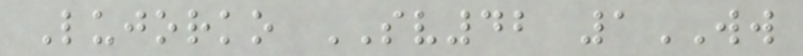Lujorko SV42 1WW
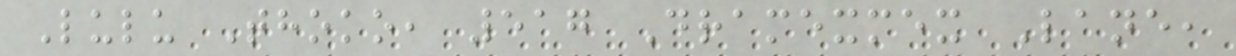Lulu Thoko, 517 Dramexmex Lane,
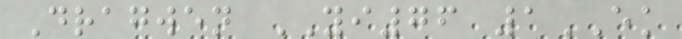Dragwen YI76 1EK
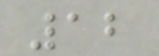12
